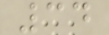34
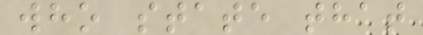who state that
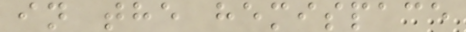in the hemispace
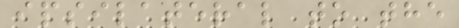ipsilateral to the
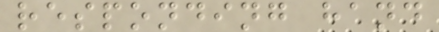responding hand
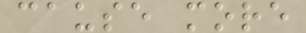cause more
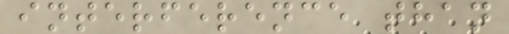interference than
